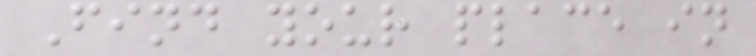Find your place in
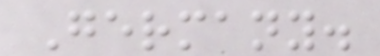Germany.
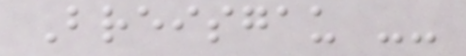Breisgau --
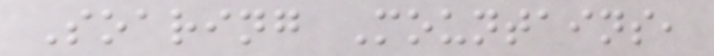Soaring Mountains,
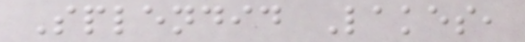Splendid Lakes,
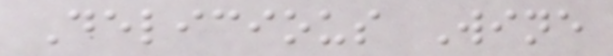Delicious Wine
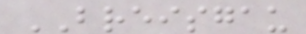BREISGAU
